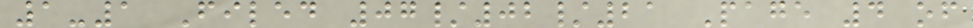1-1 Filed 07/02/21 Page 4 of
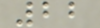22
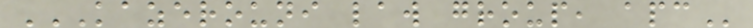KAZEROUNI LAW GROUP, APC
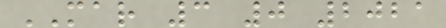MAR 3 0 2021
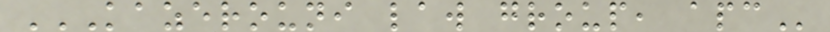KAZEROUNI LAW GROUP, APC
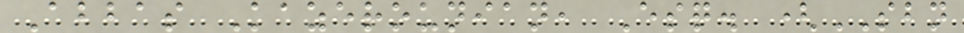Abbas Kazerounian, Esq. (SBN
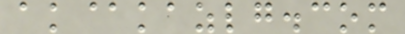ak@kazlg.com
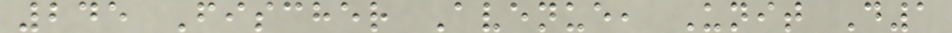245 Fischer Avenue, Unit D1
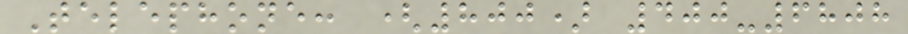Telephone: (800) 400-6808
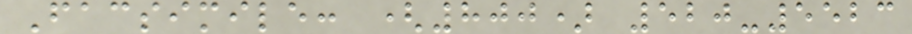Facsimile: (800) 520-5523
